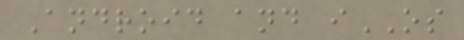Android and iOS
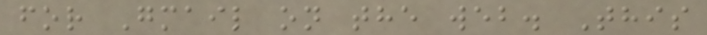for Gmail on the web. This
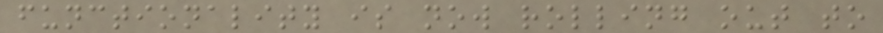functionality is now rolling out to
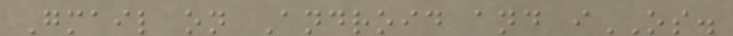Gmail on Android and iOS.
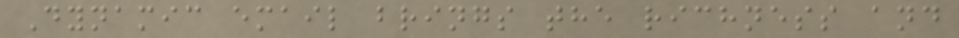Dynamic email brings the richness and
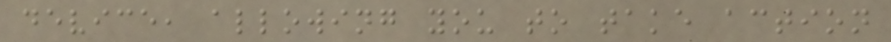device, allowing you to take action
